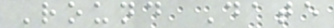Round Date
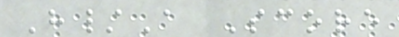H/A Score
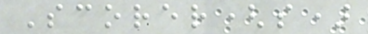Scorer(s)
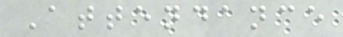Attendance
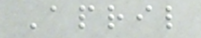April
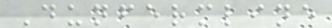Dunfermline
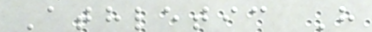Athletic H
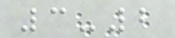3-2
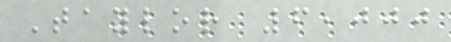Taylor 6,000
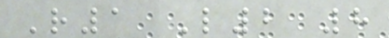R1 L2 8
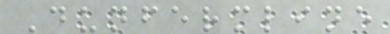Dunfermline
